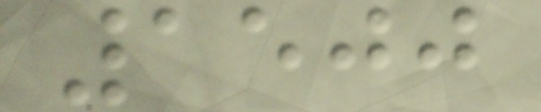1500
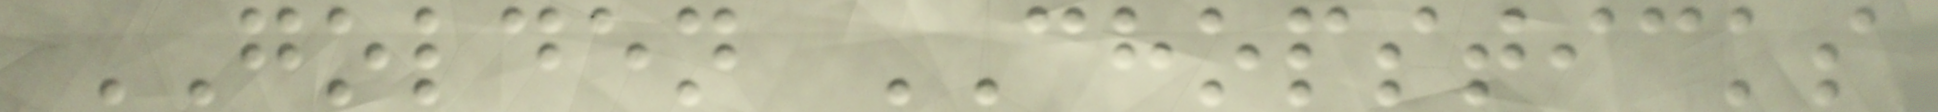GOLDEN CHOPSTICKS
